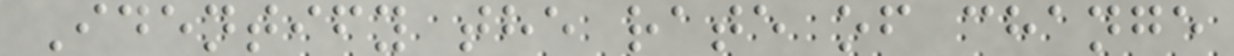Identify the rate of change
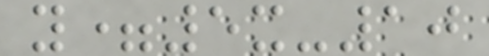y=5x-10
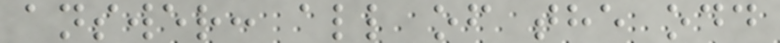answer: all of the odd
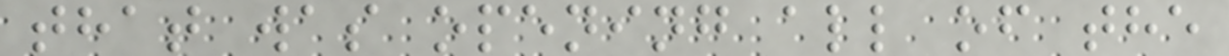that was opening all of the
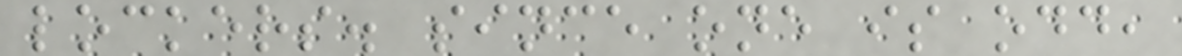lockers. since one is odd,
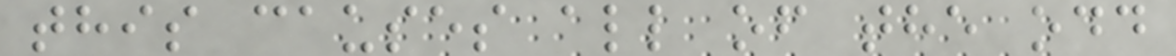this causes all of the odd
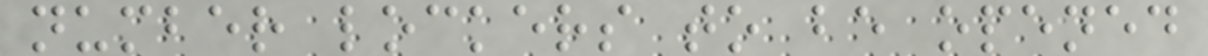number lockers to be opened
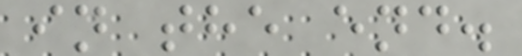in the end.
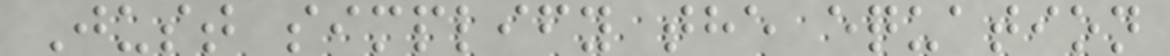Just simplify the equation
